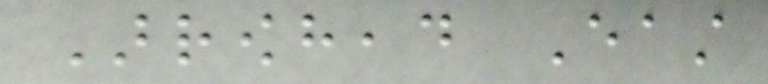Arrowhead East
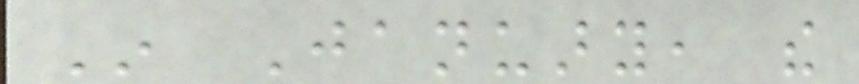In January, the
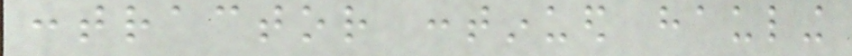contractor continued hauling
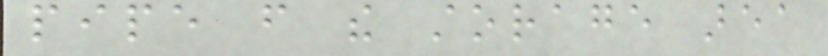pipe from the storage area
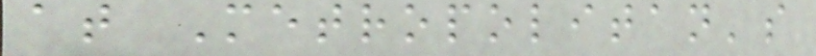at Metropolitan's
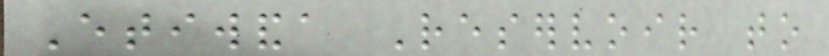Etiwanda Reservoir to
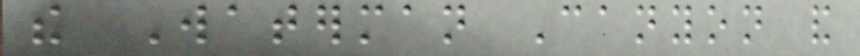the Waterman Canyon and
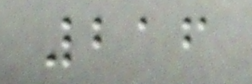216
